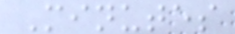Minutes
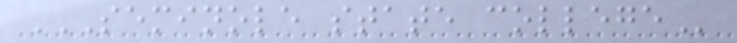SEMINOLE STATE COLLEGE
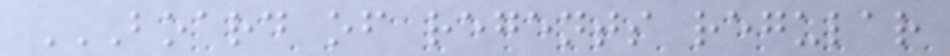BOARD OF REGENTS REGULAR
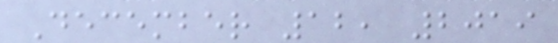December 12, 2019
